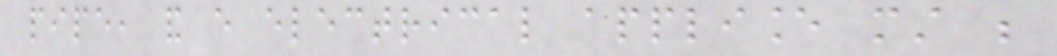pipe, and every electrical appliance must be
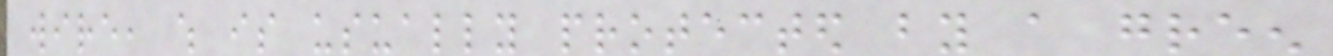wire, which is usually protected by a green
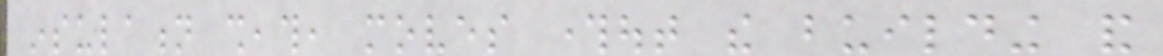insulation sheath, moves throughout the building and
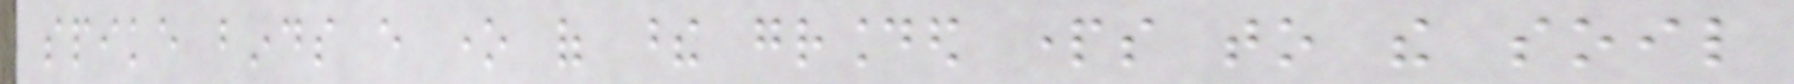spike binds every one of these grounded parts to the soil
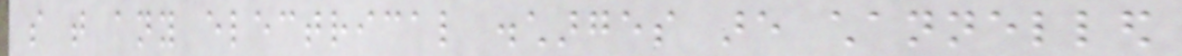so that any electrical discharges are channelled
